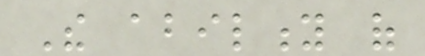The ability of
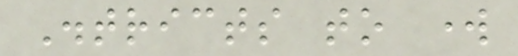Districts to work
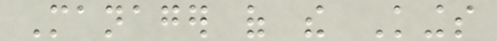Manager of the Kings
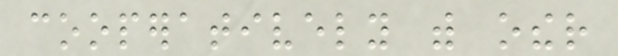cooperatively with other
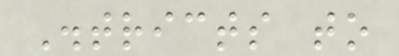Districts to
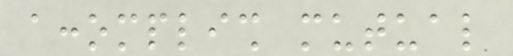accomplish mutual
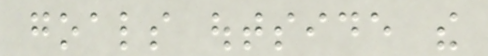goals outside the
